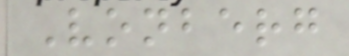Vonberg
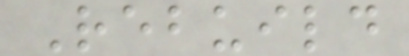Rebuild
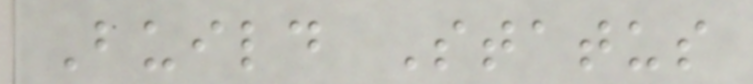Build Status
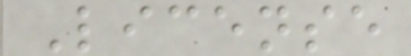License
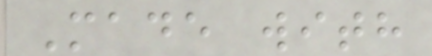Made with
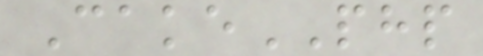CakePHP
